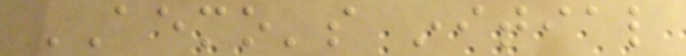AEMO's initial
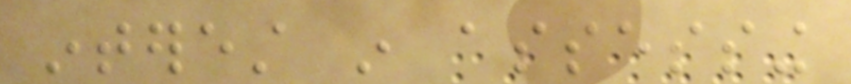interest in assessing
